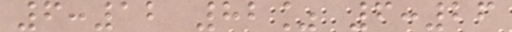6:12 82% 6:26
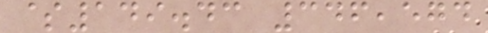$149.43 346,574
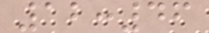12:46
